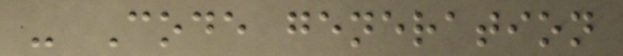- Code generation
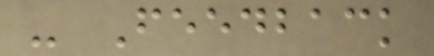- Feedback
